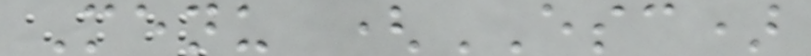Menu (ESC)
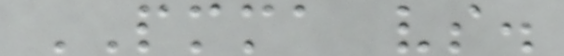PMMA vs.
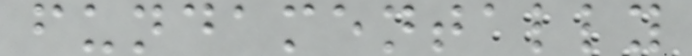fundamentally
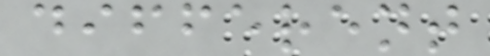different
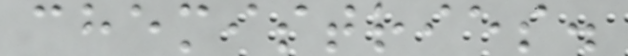chemistries.
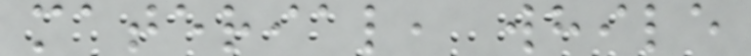material, while
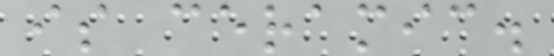is ceramic.
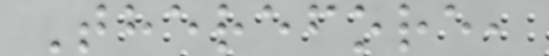Therefore,
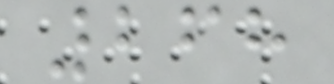268
